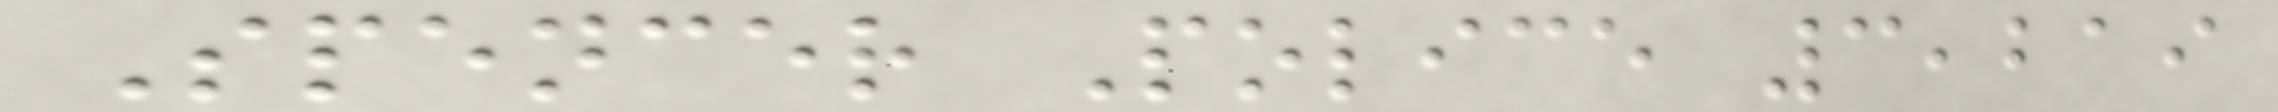Spencer Police 3,219
